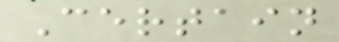Certain
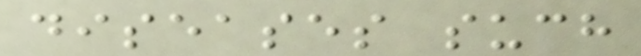diseases such
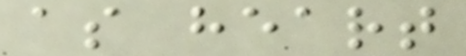as heart
